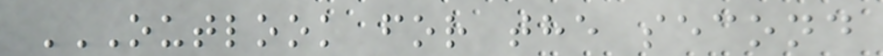OUTLOOK FOR THE SECOND
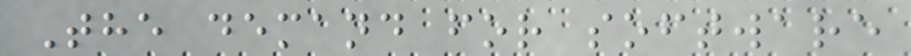The demand for software
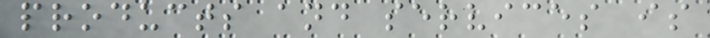products and services is
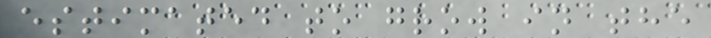estimated to grow in the
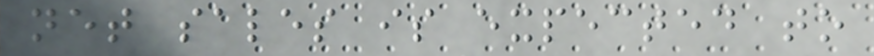net sales is expected to
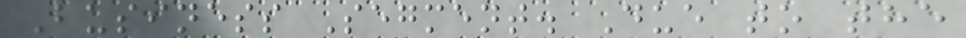Business Segment. Due to the
